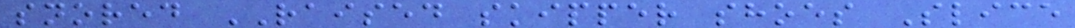snored RAISED skipper shoes Slice
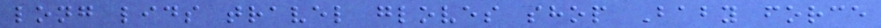long lids travel gloves shop Baby force
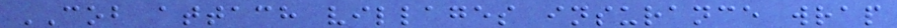COB attach villages insurance wrap
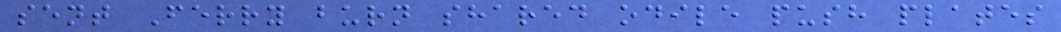sent Ferry burn shared odile push plates
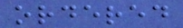ordered
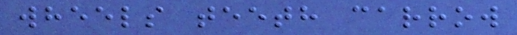wheels teeth carrow
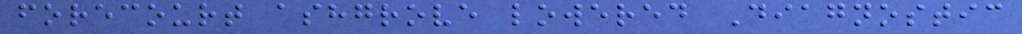forecourt ashgrove lowered Diagnostic
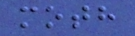moth
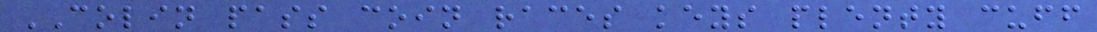COLIN pass coin races keys plenty cuff
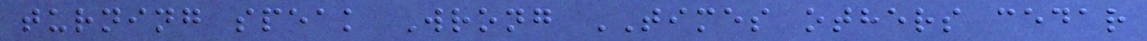turning speak Wrong TIMES others cedar
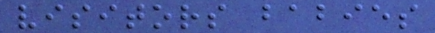visitors babies
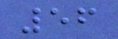56
